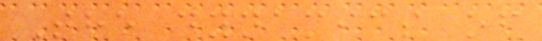The dynamics of
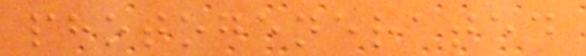photogenerated
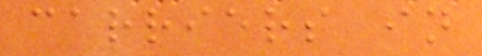carriers in
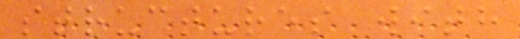structures with
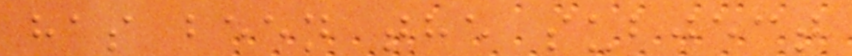has been the subject
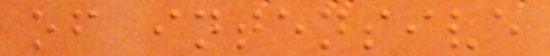of intensive
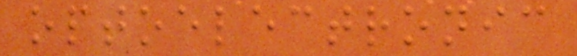optoelectronic
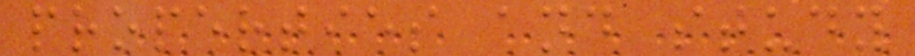properties and study
